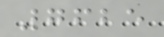7625
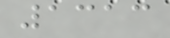1313
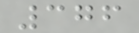376
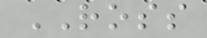ROSS
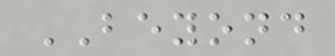BEYOND
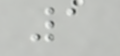1
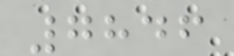7846
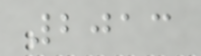2013
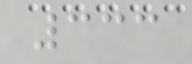333
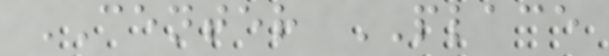CENTER PLACE
